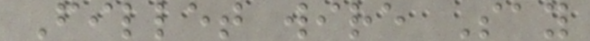Fillet wire Say
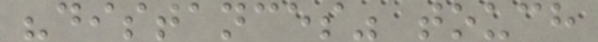"distances" touch
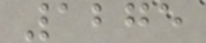1275
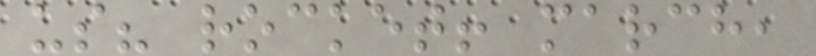us? rocket! march,
